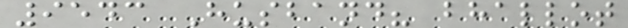9543 Husband? bhallot
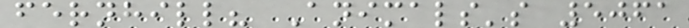fernhill? Animals's 5061
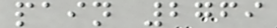pain 2769
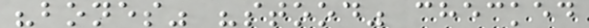"bones" "stood" checked
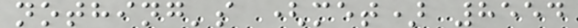nothing's (met) 8554
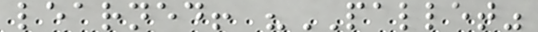learned! "PALLET"
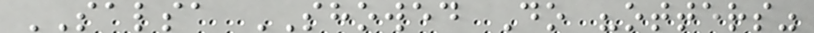SALSA SHOWED Do "otters"
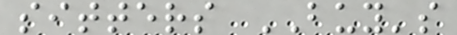sitters BUY's
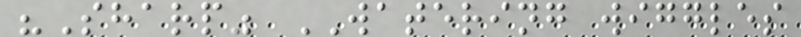"Sharp" WATERING wiggles
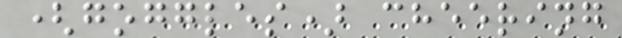(goggles) cheering
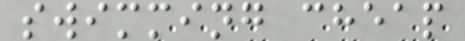swimming cheap
